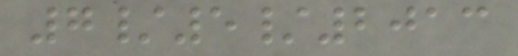7/5/2013
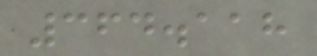364.118
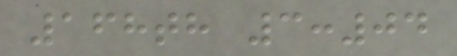168th 3:04
